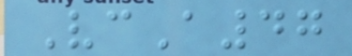VcA47
